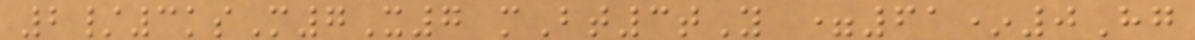2/3ksM7X7 mBt3tY =61*0Hg
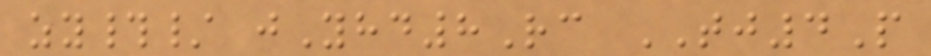zy#/ jYhd8Rc TJ4P
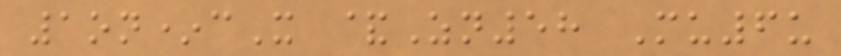1on*cX &Zn58 Mu6u
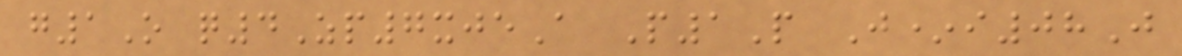g1O q4Zp7xjeA P1P J*i08J
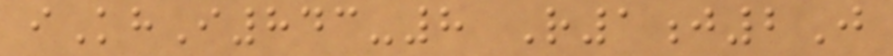iKhI843-8 R1j2J
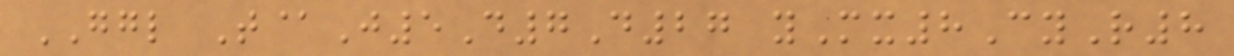GGL T@J5D7D27 yMx8CyR8
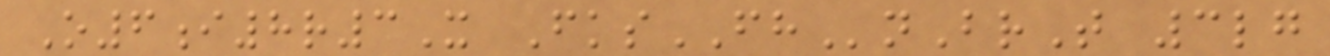O6i8r3X FksFHnBrT 3lg
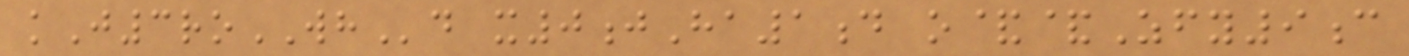kJ3roWHd x0jHa1d o&&Zfy9c
